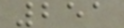251
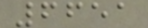6651
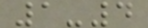1-4
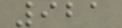921
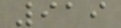919
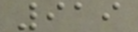919
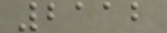2112
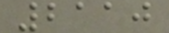2110
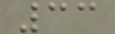33
